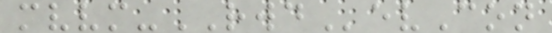mvvm-RWDevCon
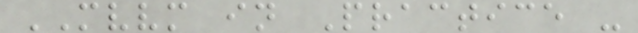MVVM in Practice -
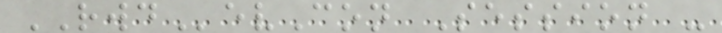RWDevCon Session -
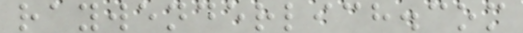raywenderlich.com
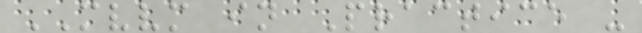MVVM in Practice -
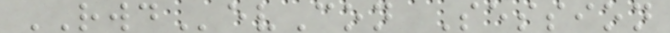RWDevCon Session
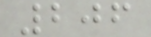206
